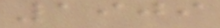1909
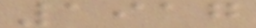1917
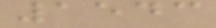1543
